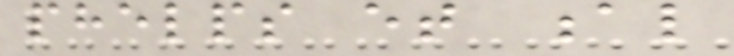phelps et al
